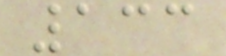133
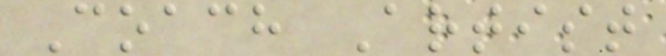Coach Artist
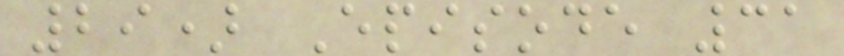29) Episode 31
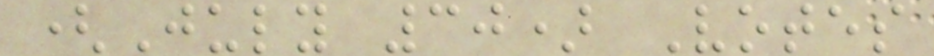(July 30) Votes
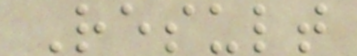Result
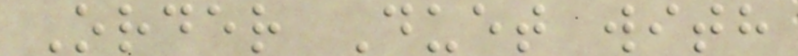Order Duet with
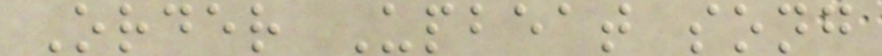Order Upbeat song
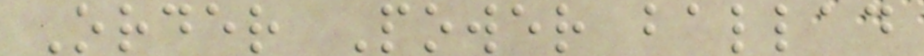Order Power ballad
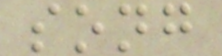song
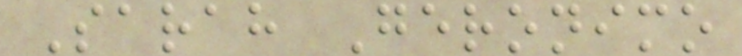Sarah Geronimo
